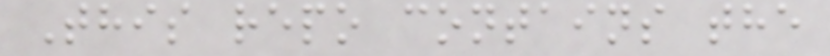This repo contains the
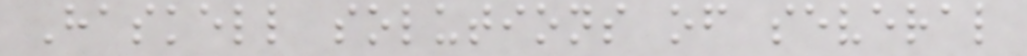Haskell solutions of several
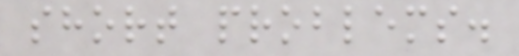short problems.
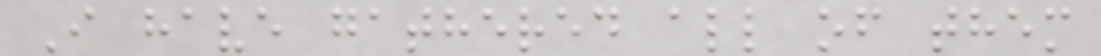I have gathered all of them
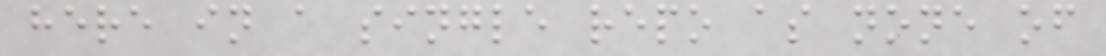here in a single repo as none of
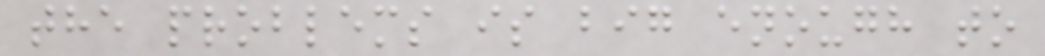the problems is big enough to
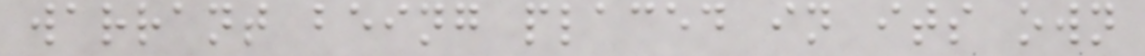warrant being placed in its own
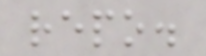repo.
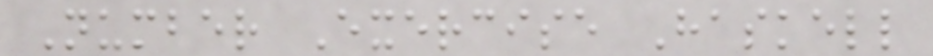Number Exercise Haskell
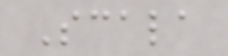Scala
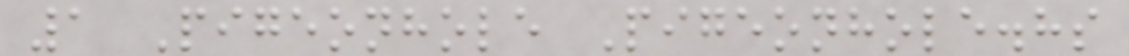1 Pigeonhole Pigeonhole.hs
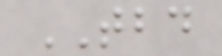TBD
